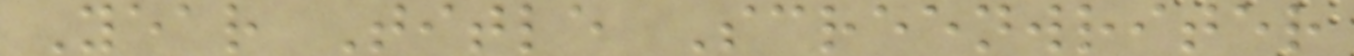Year Title Screenwriter
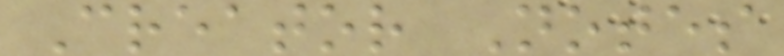Creator Notes
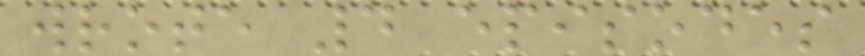wrote 4 episodes
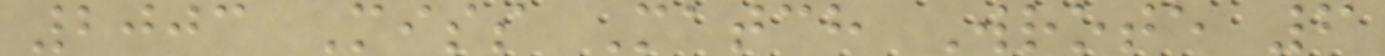2003 Miss Match Wrote 6
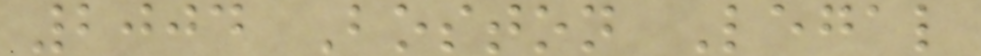2004 Boston Legal
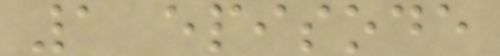1 episode
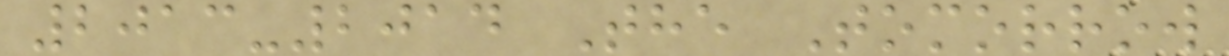2013-2014 The Tomorrow
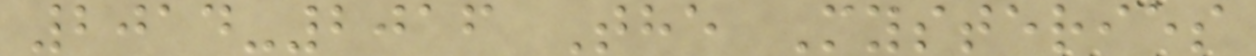2014-2016 The Mysteries
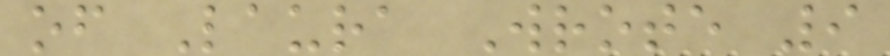of Laura Wrote 9
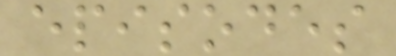episodes
